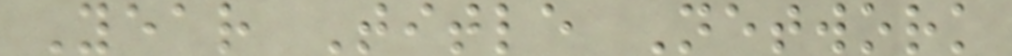Year Title Network
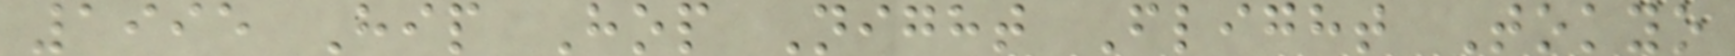1995 Hip Hop Night Flight Tokyo
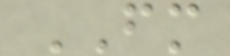FM
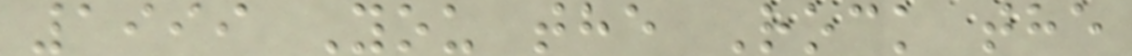1999 You the Rock the
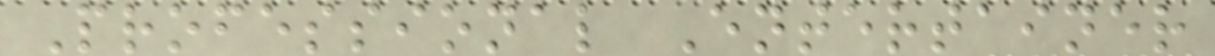Professional Entertainer
